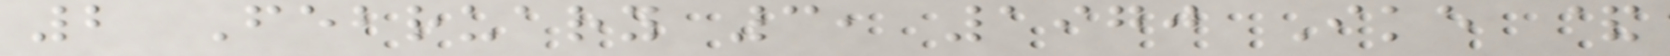2 February 3, 1970 Ike &
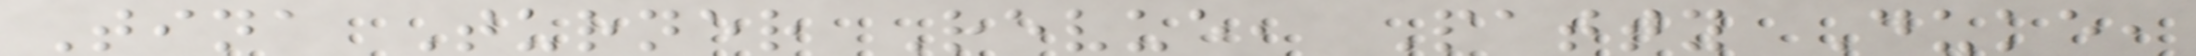Tina Turner Revue, Patty Duke,
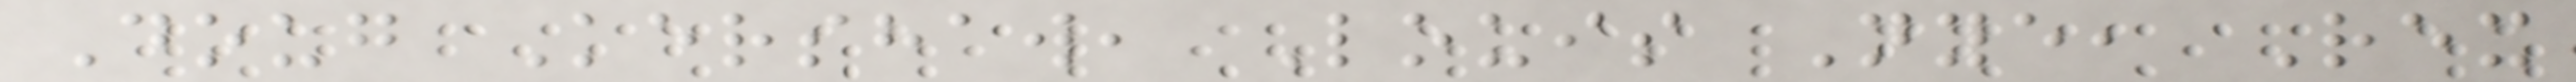Doug Kershaw, Louis Nye, Rex
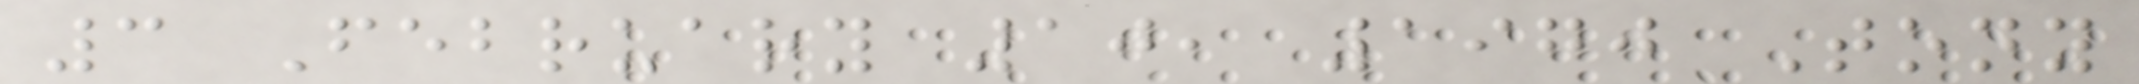3 February 10, 1970 Tony
